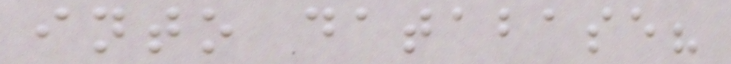into database?
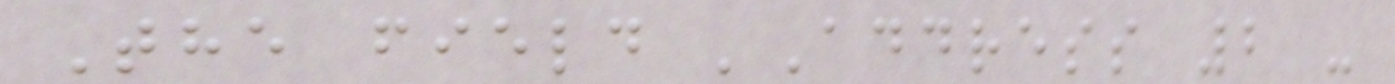The field 'Address 2 -
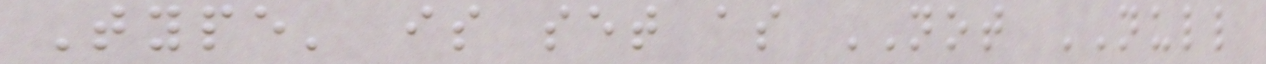Type' is set as NOT NULL
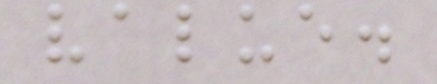value.
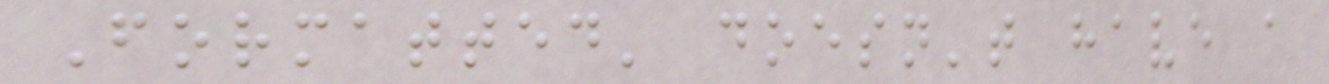Formatted' doesn't have a
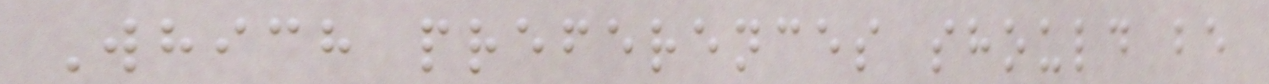Which preferences should be
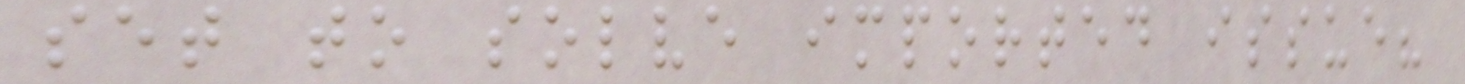set to solve imported issue?
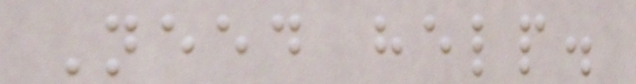Need help.
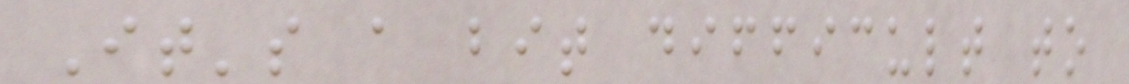It's a bit difficult to
